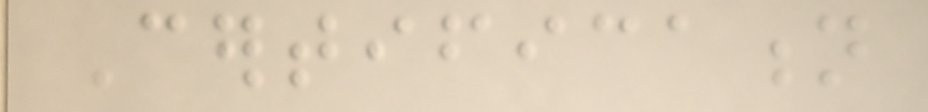Certification
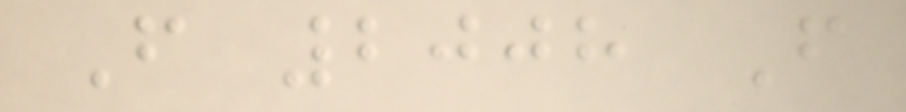From 2008 From
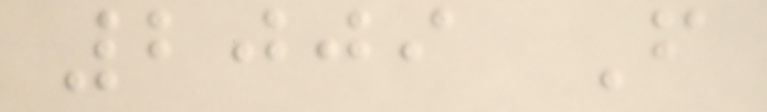2009 From
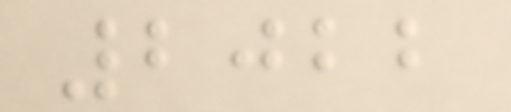2022
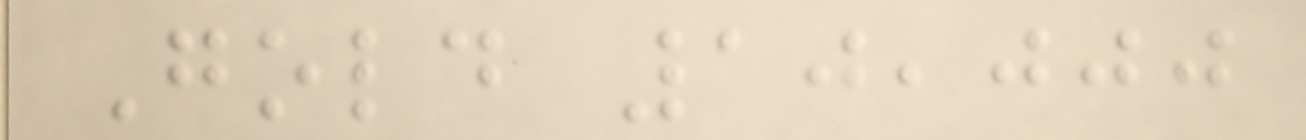Gold 10,000
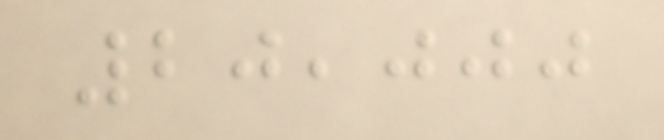20,000
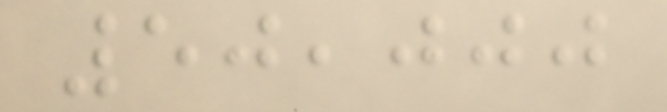50,000
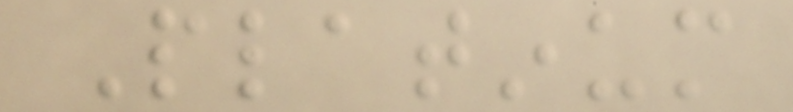Platinum
